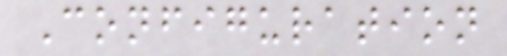Configuration
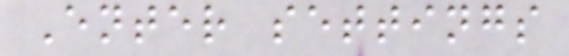Enter settings
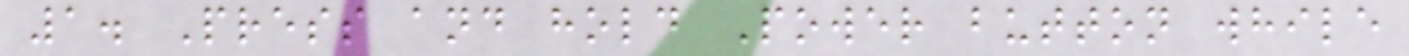1. Press and hold Power button while
